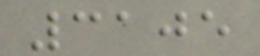3105
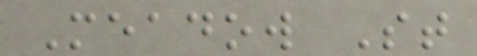Meadow St
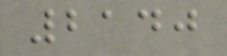2140
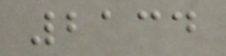2134
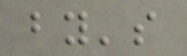by's
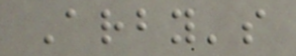Arby's
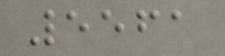5561
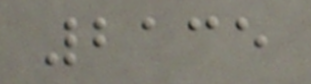2135
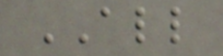ALL
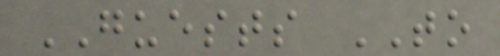GUESTS TO
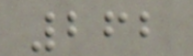262
